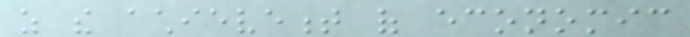as the achievement of economic
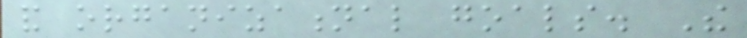and organizational goals. The
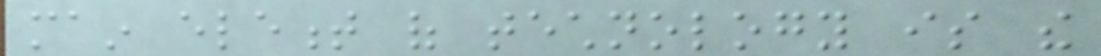main element of technology is the
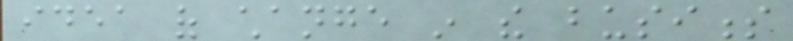idea of change in the business
